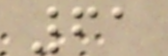61
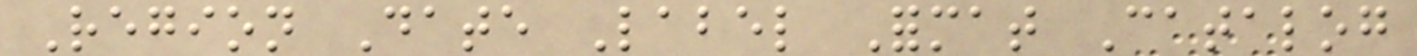Region Date Label Format Catalog
